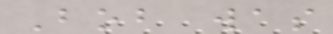Bob was
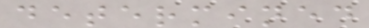determined
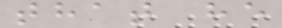that he
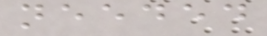needed
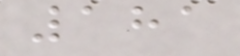181
